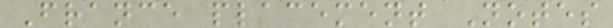France placement Notes
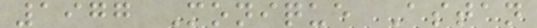1977 Monique Astan
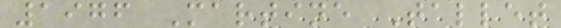1976 Martine Tallet
